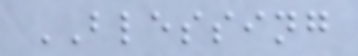BLESSING
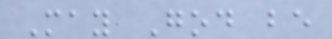May God be
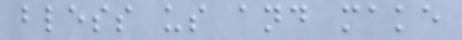bless us and make
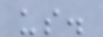us.
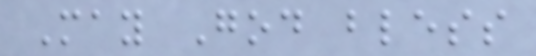May God bless
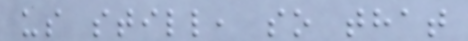us still, so that
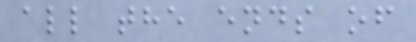all the ends of
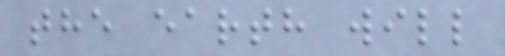the earth will
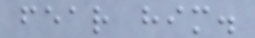fear him.
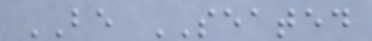BE SEATED
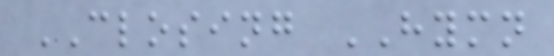CLOSING HYMN
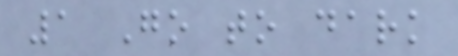1 Go to dark
